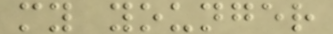my younger
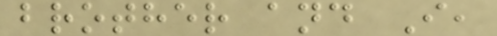brother and I,
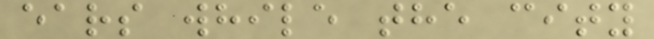ears while the city
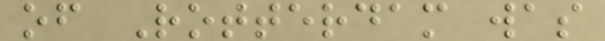of Rotterdam was
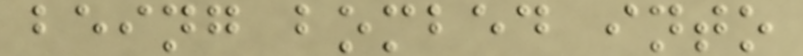being bombed into
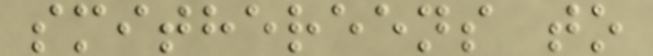smithereens to
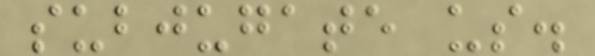subjugate us.
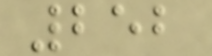252
